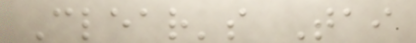Clear's Tai
